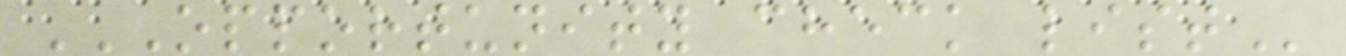OPPORTUNITY CHECK LIST
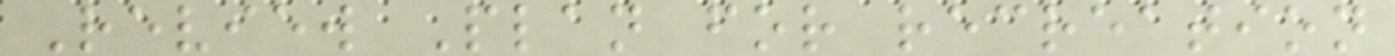Review Plan for recreation
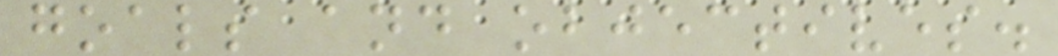goals and objectives.
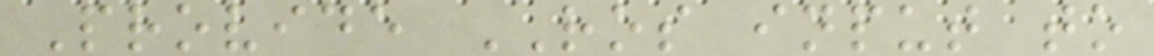Provide ROS input to
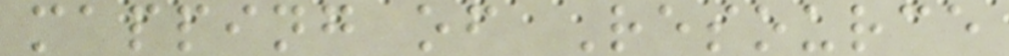mapping of Resource
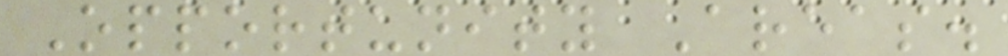Opportunity Areas.
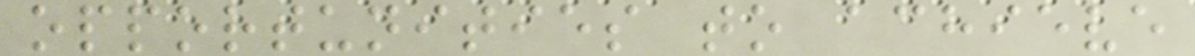opportunities to achieve
